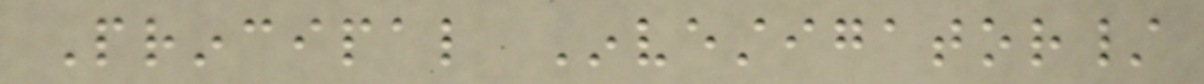Principal Investigator/
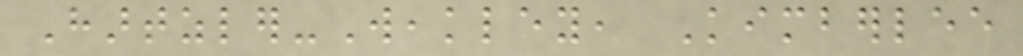Hartzler-Weakley, Kimberlee
